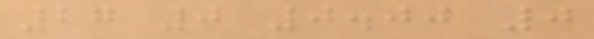27 0 0.00 0
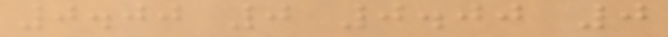0.00 0 0.00 0
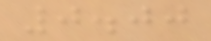0.00
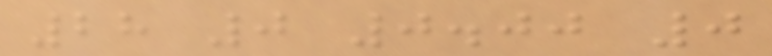28 0 0.00 0
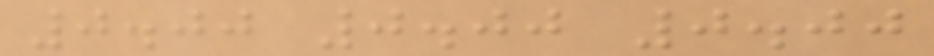0.00 0.00 0.00
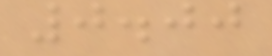0.00
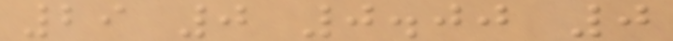29 0 0.00 0
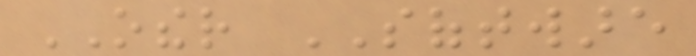OTHER SOFTWARE
